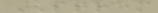STREM
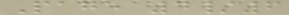Page 4/6
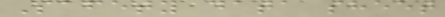Safety data sheet
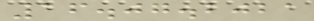16.07.2021
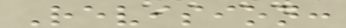Revision:
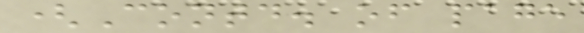(Contd. of page
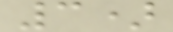3)
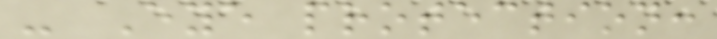- Eye protection:
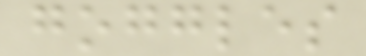goggles
